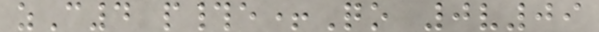zC4 p#e+Qo 0v09
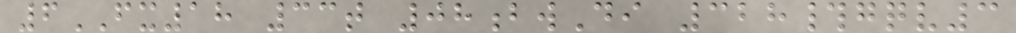6FX18 33t 08bwDi 328#gqv3
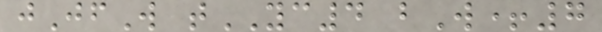jJfW tYC4 bW+7
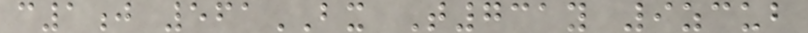c1j 561BX T731y 9zcub
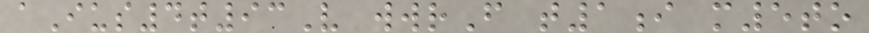aIus4t93V wwrF t1i m5to
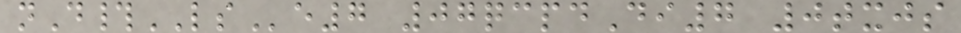nD#LSe7 07qcpdDi7 0txjs
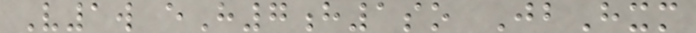V1w eH7h1so JbHxm
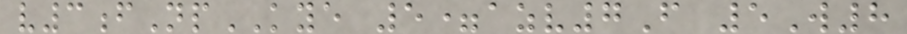v3fNpKYE 5=azv7F 5W8
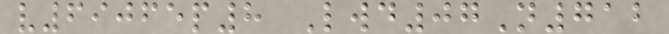v69065p8 Lwd07N712
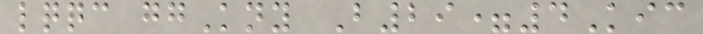lqqc ggKny B29=4Kic
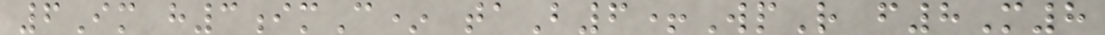6Im h3imC* taB6+WpR f8M8
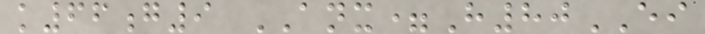k66g9 ANX=H80EI
